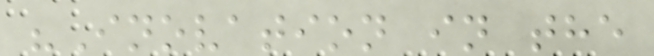"Inovation in the
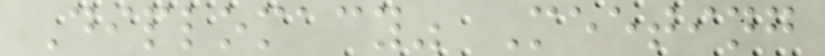Diplomacy" Meeting
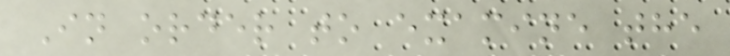In order to examine the
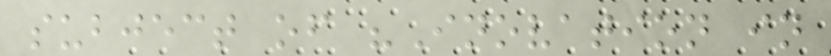subject of "Inovation in
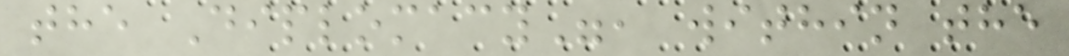the Diplomacy", within the
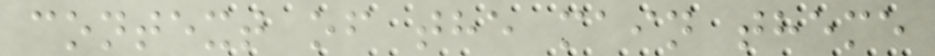context of the main theme
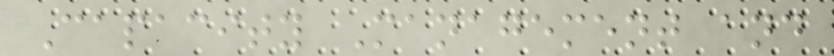Capacity Management and
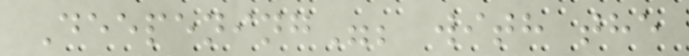Deepening"; with the
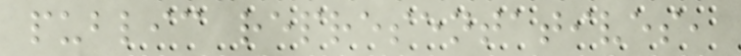public representatives,
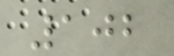102
